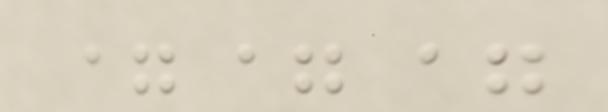===
